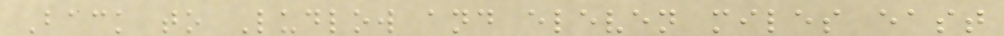Back to Ludlow and eleven miles east
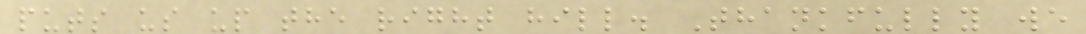puts us up the right hill. Thankfully we
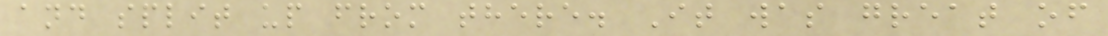and split up from there. It was great of
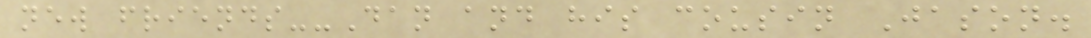new friends--Dan and his cousin Jason.
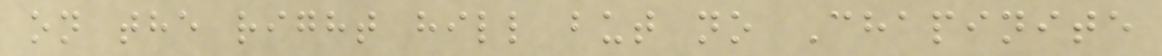on the right hill but no Chapinite
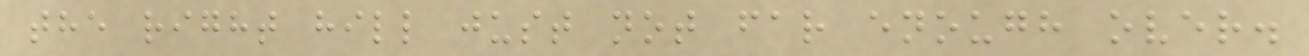the right hill just not far enough over.
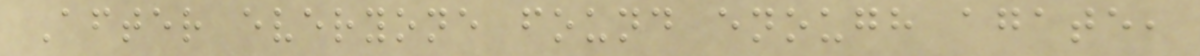After everyone found enough agate,
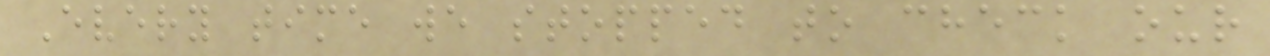Every time we stopped to check our
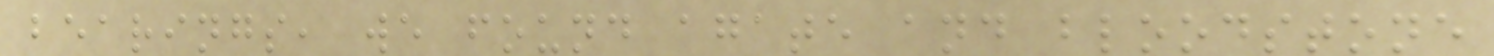bearings, we found agate and bloodstone
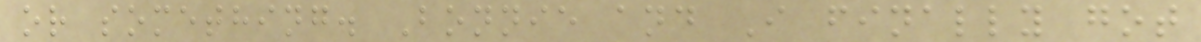or something. Bonnie and I finally got
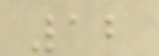12
